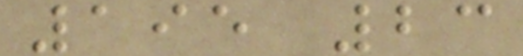195 23
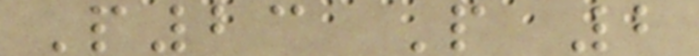P23 P 2
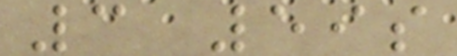3 59s
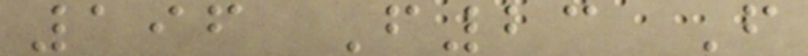196 F23 F
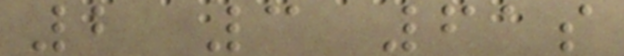2 3 61s
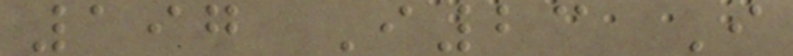197 I23 I
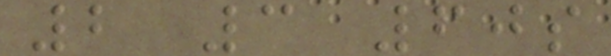2 3 60s
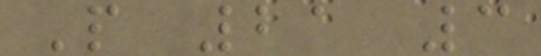P 21 3
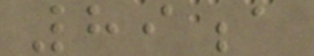89a
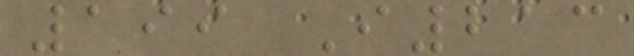199 I213
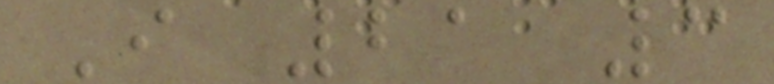I 21 3
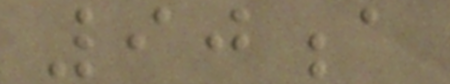90a
